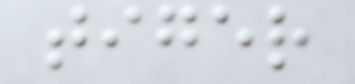tiger
